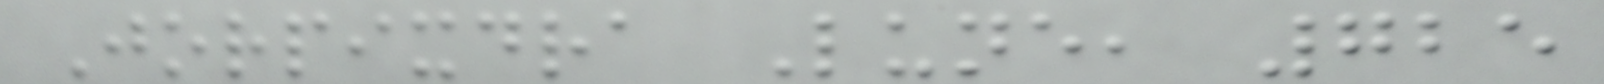Jorpixdra Lune, 725
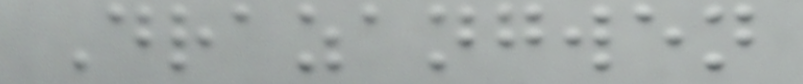Drazangwen
